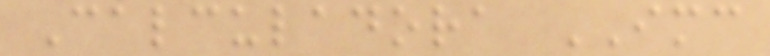Calculadora IMC
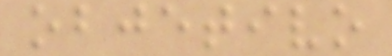objetivo
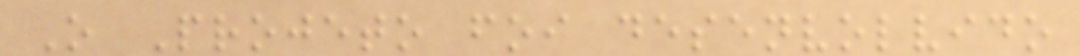O Projeto foi desenvolvido
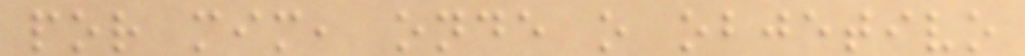por mim, onde o objetivo
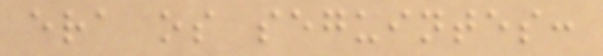era os seguintes:
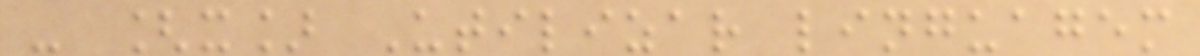- [x] Utilizar linguagem
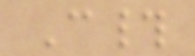C#
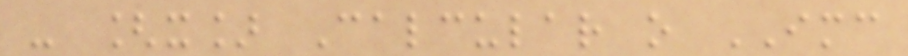- [x] Calcular o IMC
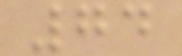74
